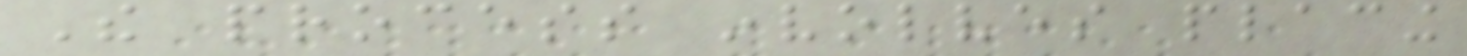The process involves placing
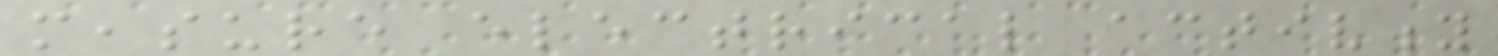measure electrical activity
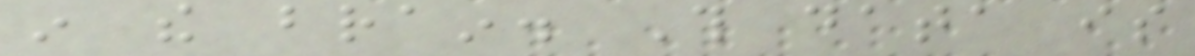in the brain. This data is
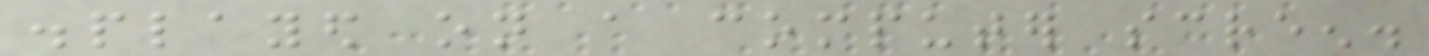displayed on a computer screen.
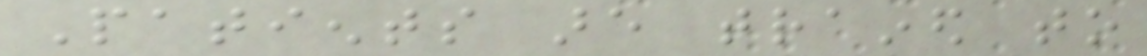Patients are trained to
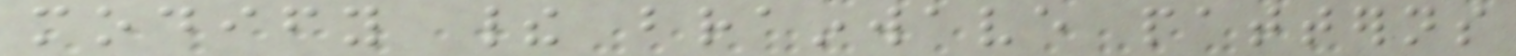modify their brainwave patterns
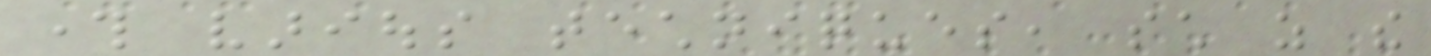through various techniques, such as the
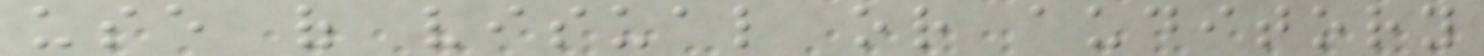use of visual or auditory
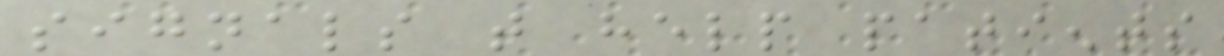signals that help patients
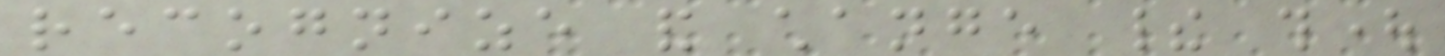recognize and change their thought
